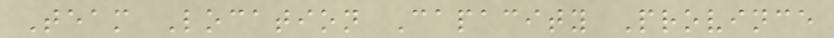Team Location Capacity Province
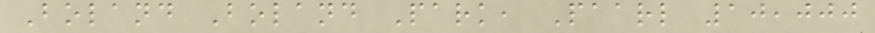Boland Boland Park, Paarl 10,000
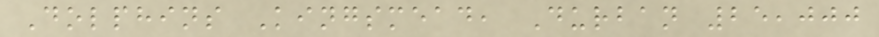Dolphins Kingsmead, Durban 25,000
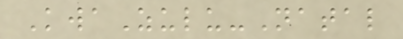KwaZulu-Natal
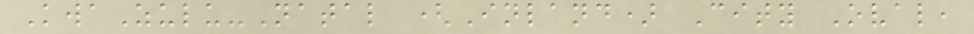KwaZulu-Natal (Inland) City Oval,
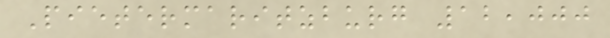Pietermaritzburg 12,000
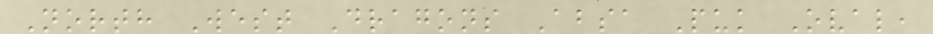North West Dragons Absa Puk Oval,
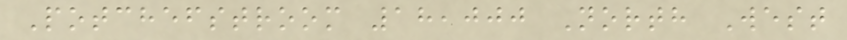Potchefstroom 18,000 North West
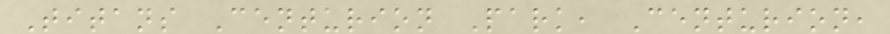Titans Centurion Park, Centurion,
